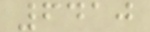6410
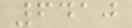6410
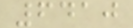6410
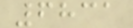6831
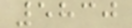5830
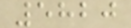5820
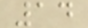14
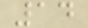14
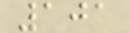101
